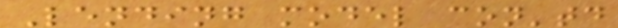Lending model con'td
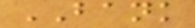BANK
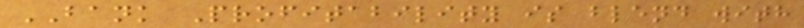BANK Profitability is blend with
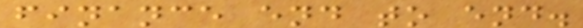finance end to end.
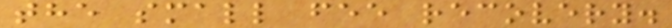the small fee recovery.
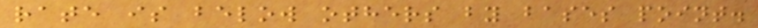rate is below others by bases point.
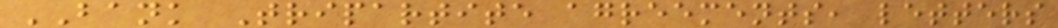BANK Tripartite agreements, letters
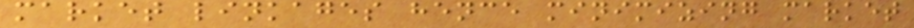market linkages hence minimizing market
